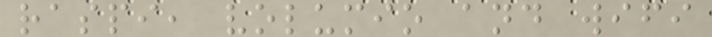raspi, volumio and wifi
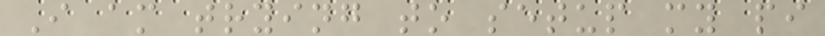I am trying to setup my pi
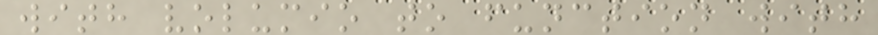with volumio to function with
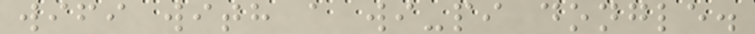wifi with a wi-pi dongle.
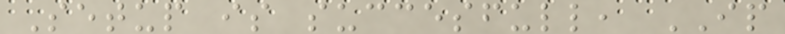Setup is succesfull, IP
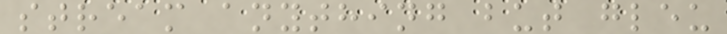stream anything but gleu
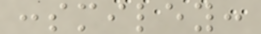:smiley:
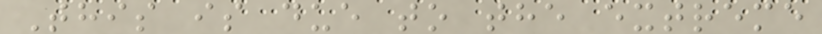This is due to the extreme
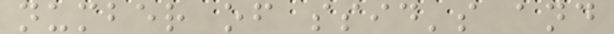number of ssid's and
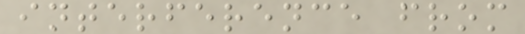interference from
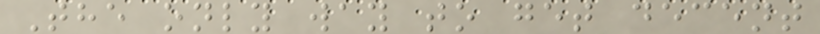The only way to get decent
